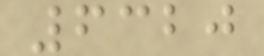6320
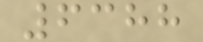6388
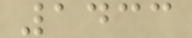1433
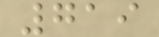719
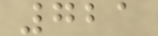721
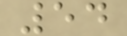54
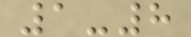1-8
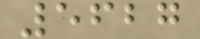5627
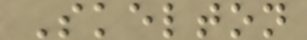Skelton
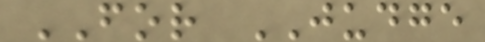FOR JUDGE
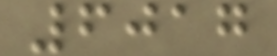6017
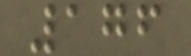176
